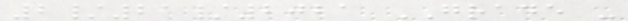2/21/2021 GRADE -
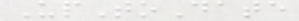UpToDate
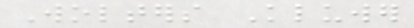Wolters Kluwer
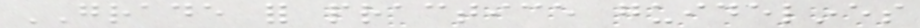GRADE for practice guidelines
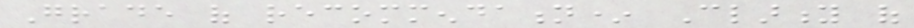Grade of recommendation* Clarity of
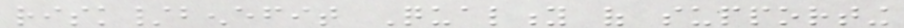risk/benefit Quality of supporting
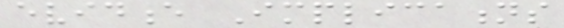evidence Implications
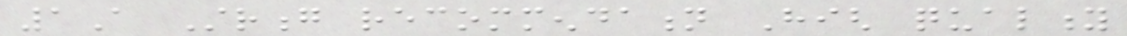1A Strong recommendation High quality
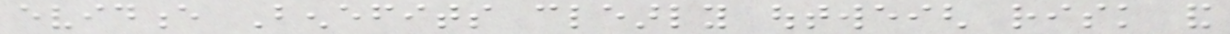evidence Benefits clearly outweigh risk and
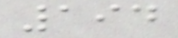194
